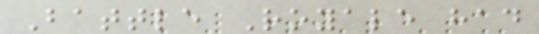Battle Royale had
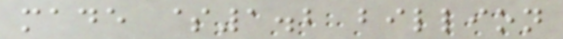made $1.2 billion
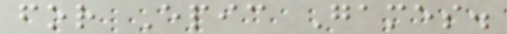for Epic Games.
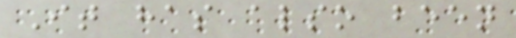It has also been
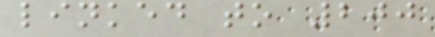linked to 200
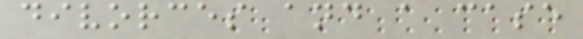divorces and a case
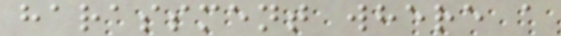harassment where a
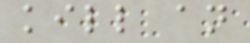kill an
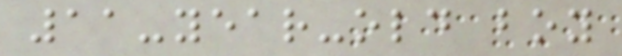11-year-old boy
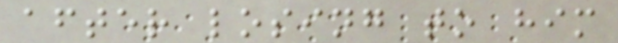after losing to him
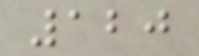120
